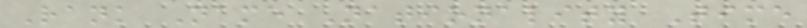Rank Name Nationality Time
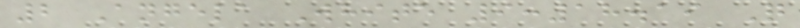2 Angela White 9:18.19 Q
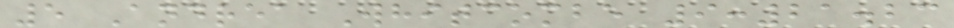5 Andrea Whitcombe 9:21.23
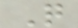Q
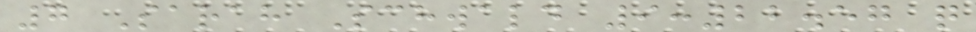7 Sarah Schwald 9:22.57 q
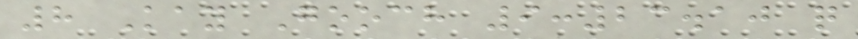8 Kay Gooch 9:23.10 q
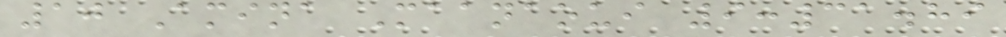10 Amina Maanaoui 9:31.89
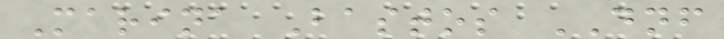Marina Bastos DNF
